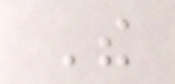The
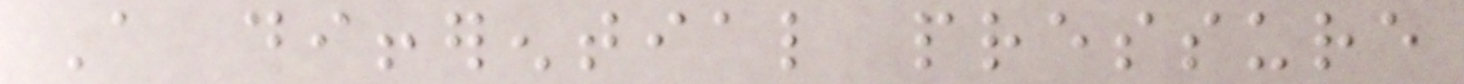A differential pressure
